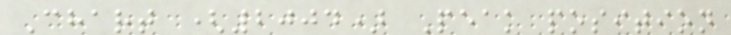Chart (2004) Peak position
